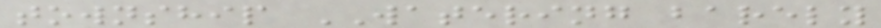township WATERING barely
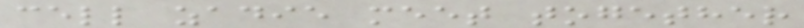cell zadie meet together
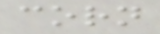corn
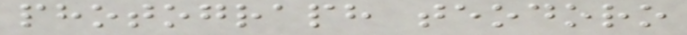photograph teodoro
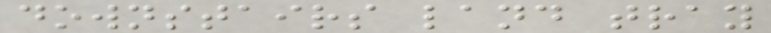downstairs land tray
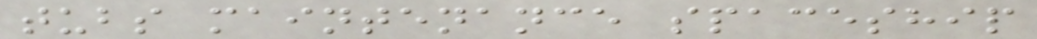tubs maintenance spaceship
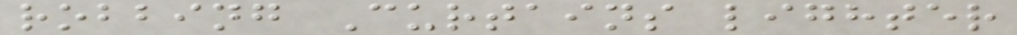robbing Curtains lighter
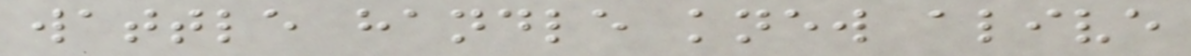wattle handle knew alive
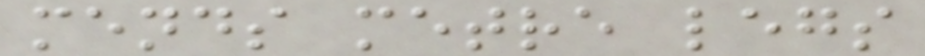mends metre legs
